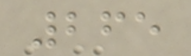265
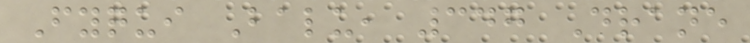Fyqui Balu, 347 Drane
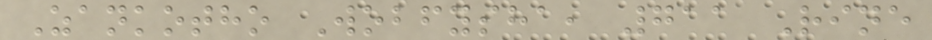Zankotho Wobfysha, 711 Rine
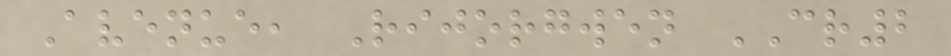Avenue, Rijorgwen CR2
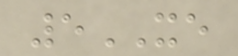5XE
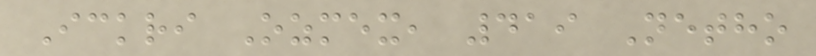Ickri Ozmex, 419 Netho
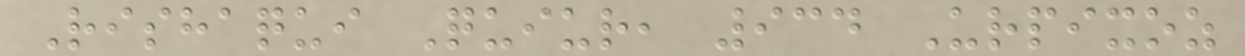Rishaqui Quiur, 934 Urpixoz
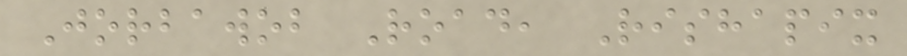Jorbawob Road, Rishapix
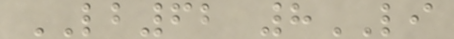LB62 8LI
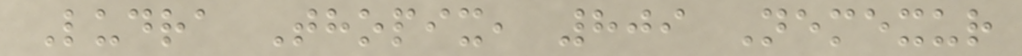Ludra Thopix, 809 Nemexur
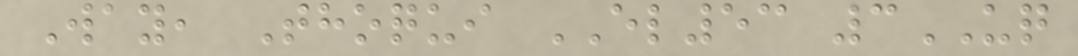Way, Thoqui EL53 3UQ
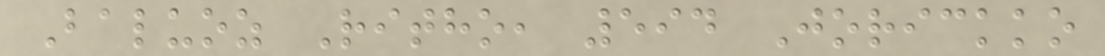Baluoz Ritho, 594 Jorickko
